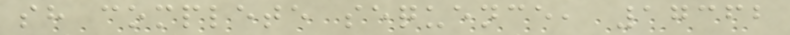sh complete sequence, 17362
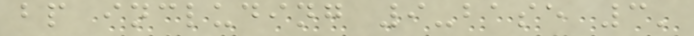bp including 9-base 3'
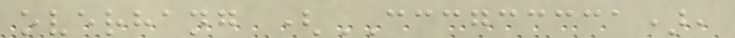overhang (CCCGCCCCA),
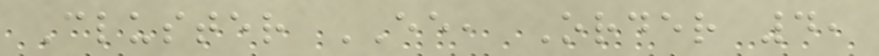Cluster EE, Order 4,
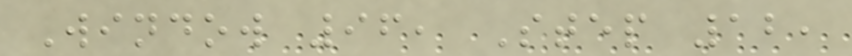Window 96, Step 12,
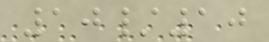10/10
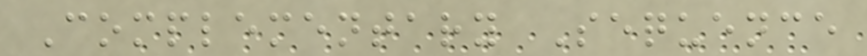Complementary Sequence
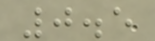0.5
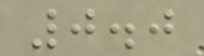0.0
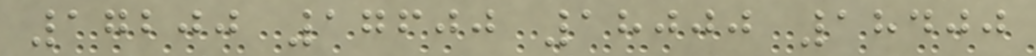17200 17600 18000 18400
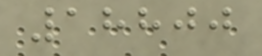18800
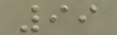99
